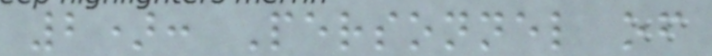2): Personnel of
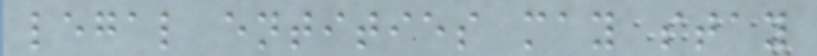legal entities may stay
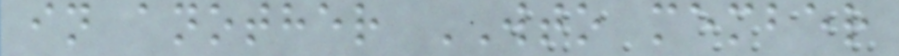in another WTO member
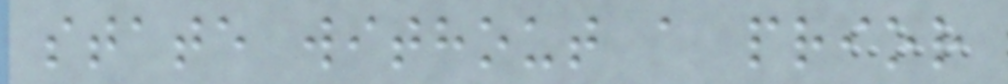state without a prior
